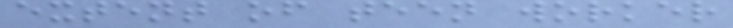extent of teen worker
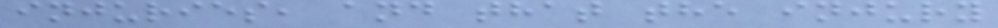injuries, and that the injury
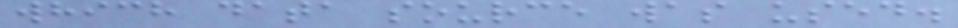which data source was used.
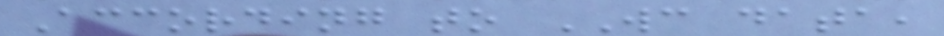According to WC data,
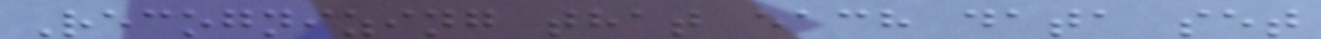Recognizing that each data set
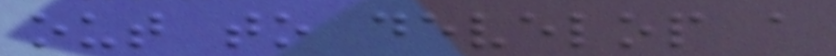out to develop a
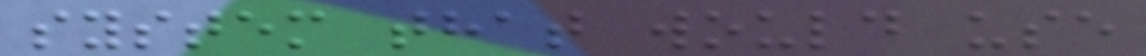system that would use
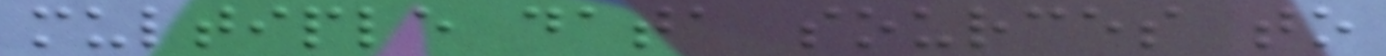multiple data sources to
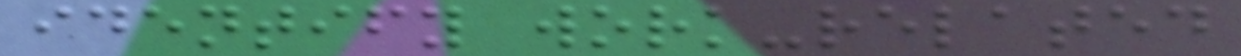identify work-related
